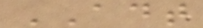ADT
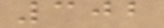302
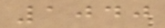1040
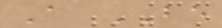A BE
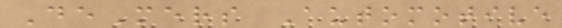DeMers Automotive
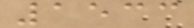1533
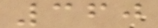360
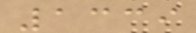1339
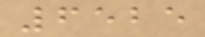6525
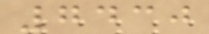7430
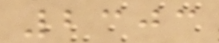2303
